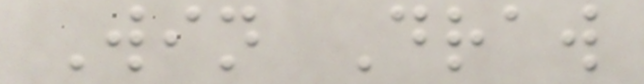Win Draw
